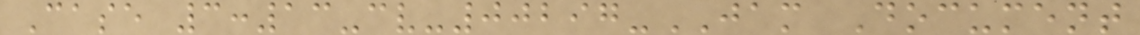Case 3:13-cv-00297-JAM Document
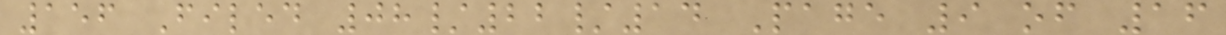156 Filed 08/22/14 Page 9 of 16
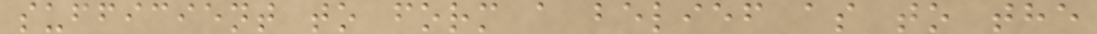sufficient to form a belief as to the
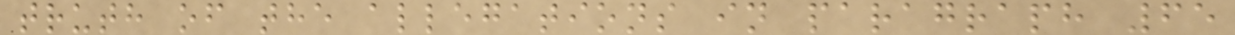truth of the allegations in paragraph 65
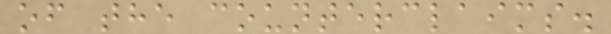of the counterclaims.
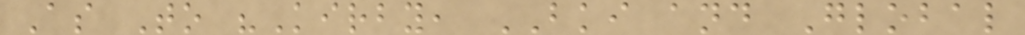As To "Kirby, BKI and Global
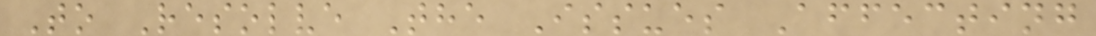To Resolve The Issues Affecting
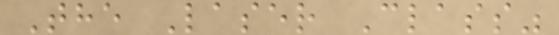The Laser Class"
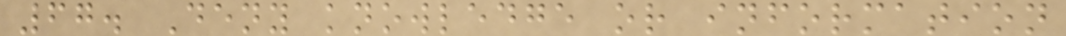67. Deny knowledge or information
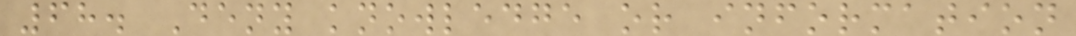68. Deny knowledge or information
